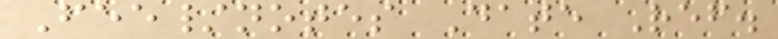Fee/notes Date Ref.
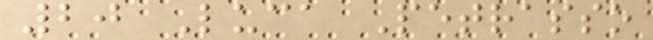20 Luca Petrasso
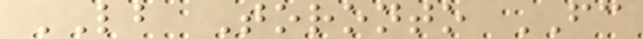LB Toronto FC
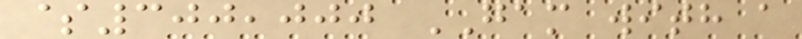$300,000 GAM with a
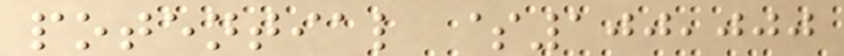potential $100,000
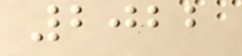2022
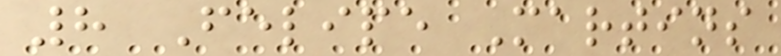8 Felipe Martins
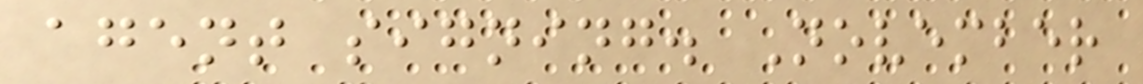agent signing. November
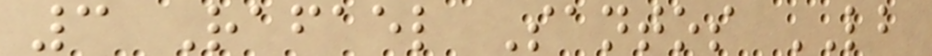3 Rafael Santos LB
